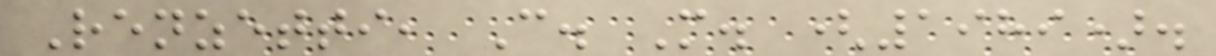Renzetti, C. M. (1989).
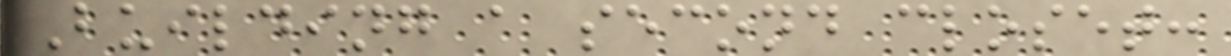Building a second closet:
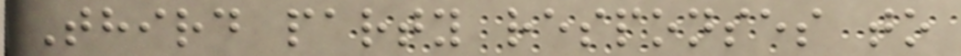Third party responses to
